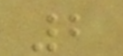2
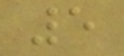5
